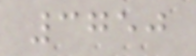3750
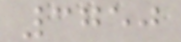3750
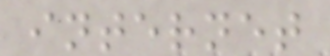internet
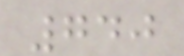740
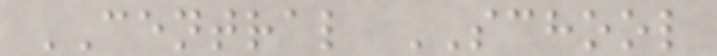CENTRAL SCHOOL
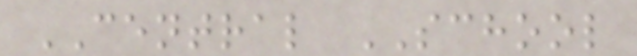CENTRAL SCHOOL
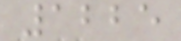1225
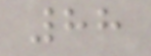88
